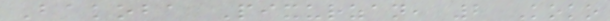Bakoba Pixurzan, 2 Koko
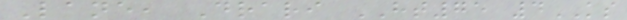Lane, Drari HT75 4KS
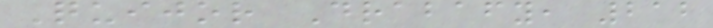Quijor Drabafy, 212
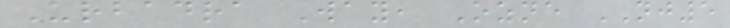Urbadra Way, Ozne NJ5
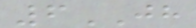6JH
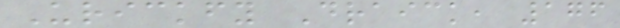Urickfy Draick, 176
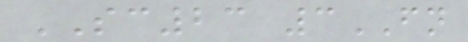SC23 3FN
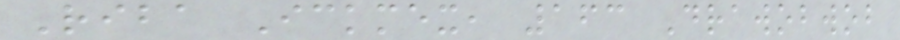Riba Ickmex, 163 Drawobwob
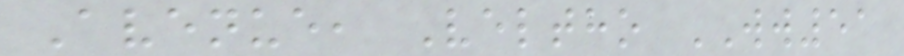Avenue, Veltho WW51
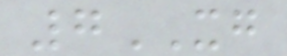7XG
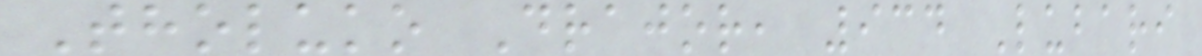Tholuko Drajor, 934 Lubari
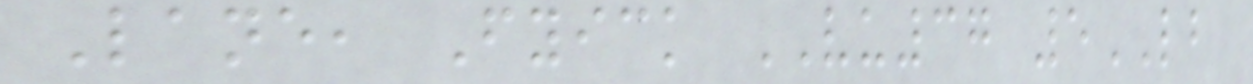Lane, Fyick VU37 5LB
